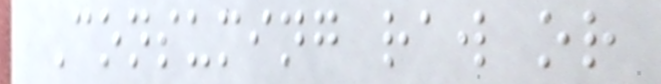Consuming raw or
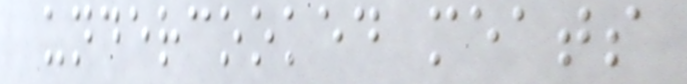undercooked meats
